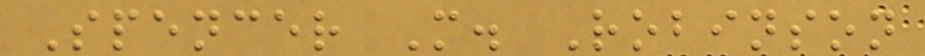Spencer M. Robinson
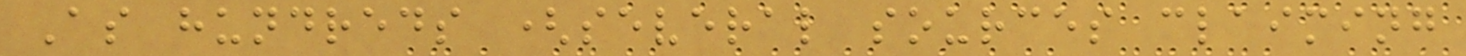As hundreds (several sources claiming
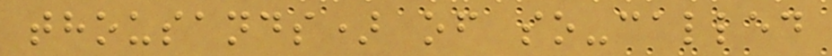thousands) of so-called
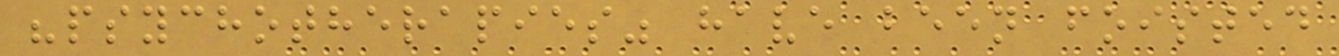"psychotherapies" have been foisted
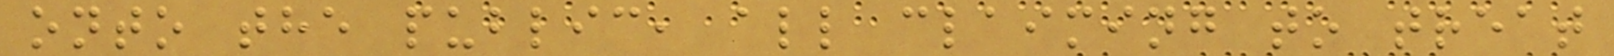onto the public, all claiming to treat
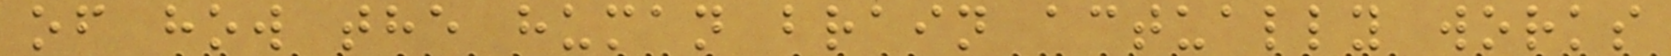of how the human brain actually works
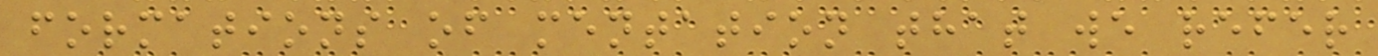formations of mentation that we refer
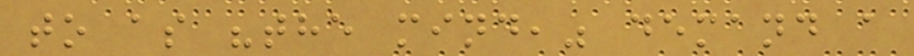to as "the mind," demand a
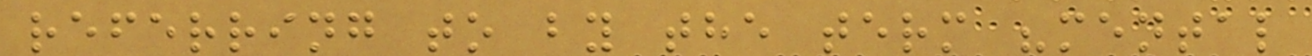referring to by the term "mental
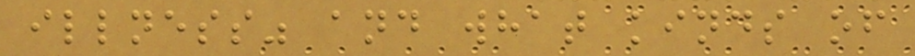illness" and what kinds of
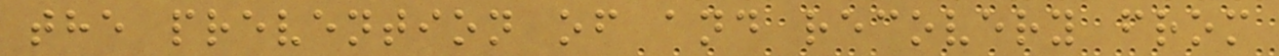the prevention of and recovery from
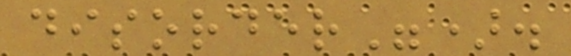disorder").
